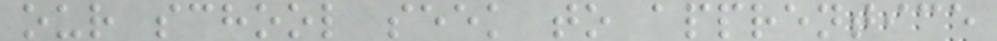our school seek to apprentice
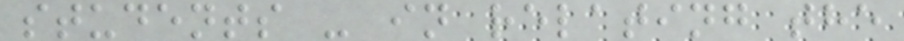students - in relating the
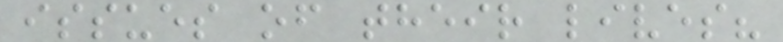issues of their lives?
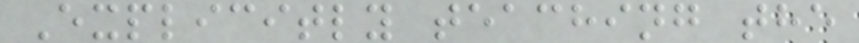Explicitly teaching the
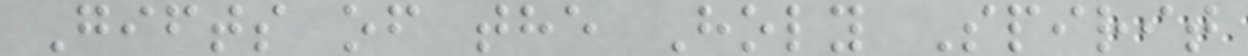Gifts of the Holy Spirit
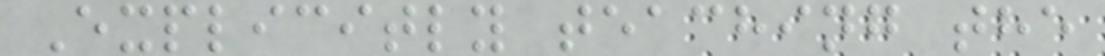Explicitly teaching the
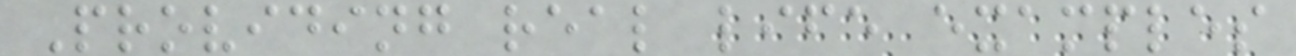Providing real life examples
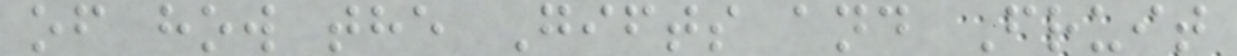of how the Gifts and Fruit
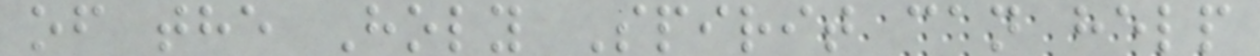of the Holy Spirit can help
